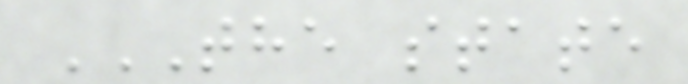THE STATE
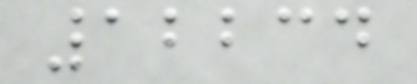12234
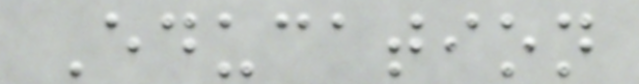Education
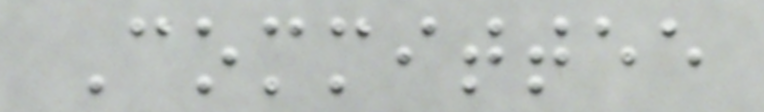Committee
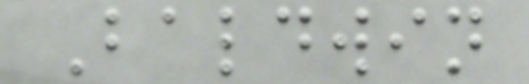Baldwin
